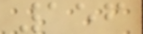156
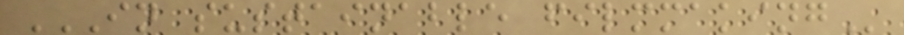IN SUSTAINABLE FILMMAKING
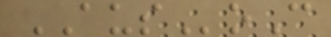AUSoC
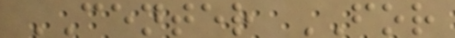CENTER FOR
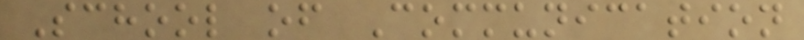School of Communication
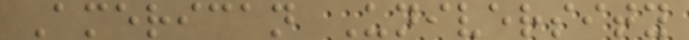American University
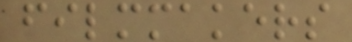filmmakers
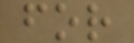for
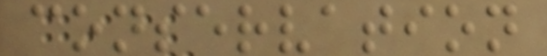conservation
